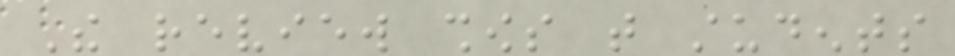The review shows that students
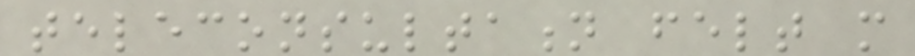teleconsultation felt more
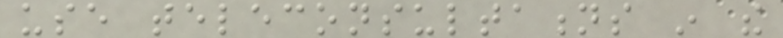use teleconsultations in the
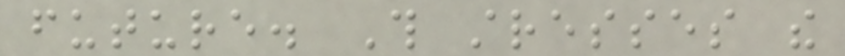future. This stresses the
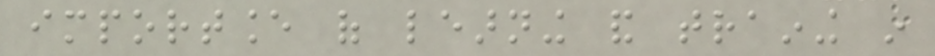importance of learning and training in
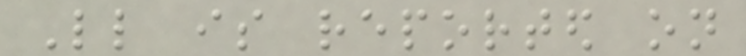Little is reported on
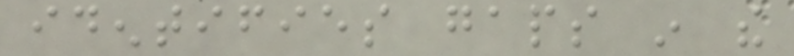identifies gaps in the
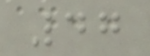47
